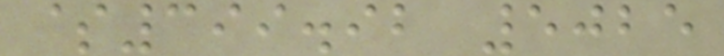$399.92 5025
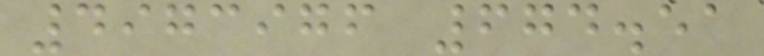4973976 674.51
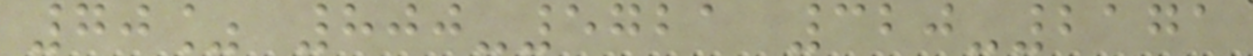70% 800-5721 320-2171
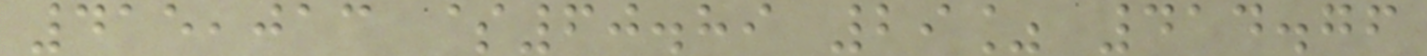415,013 $60.89 29% 414.76
